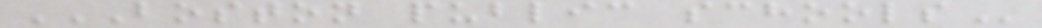BOSTON PUBLIC SCHOOLS
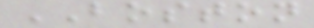BOSTON
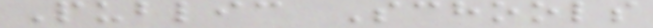Public Schools
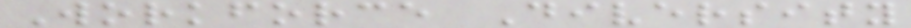Workforce Diversity
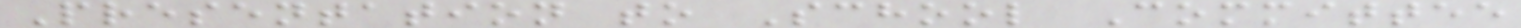Presentation to School Committee
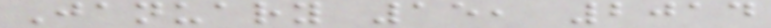January 15, 2014
